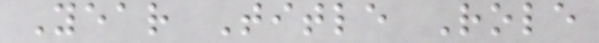Year Title Role
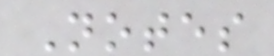Notes
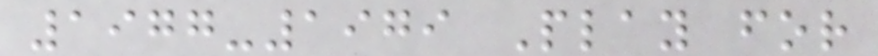1977-1979 Play for
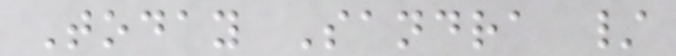Today Sandra /
